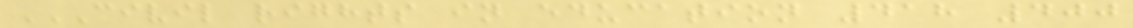CIVIL RIGHTS IN EDUCATION 418 400
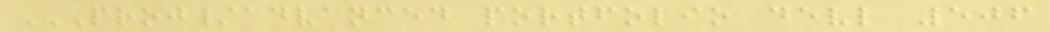PROJ/ADVANCED PORTFOLIO DEVL 506
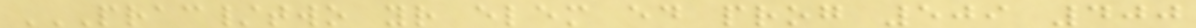PRAC/TWO YR ELEM ED PROG 509 400
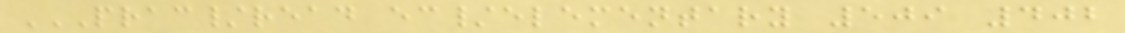PRAC/READ EC/ELEMENTARY 509 402
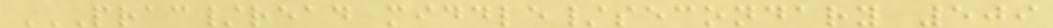PRAC/READ MIDDLE/SECONDARY 509
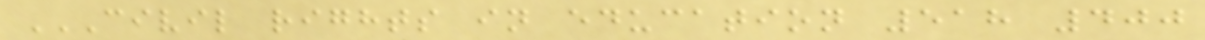CIVIL RIGHTS IN EDUCATION 518 400
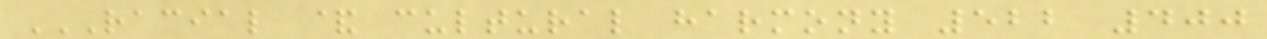RACIAL & CULTURAL HARMONY 522 400
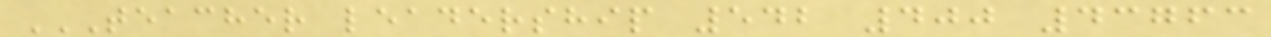TEACHER LEADERSHIP 542 400 43763
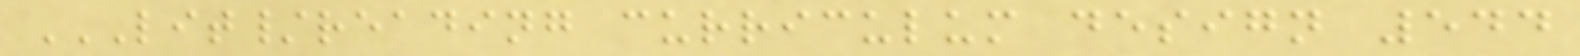LIT/READING CURRICULUM DESIGN 544
